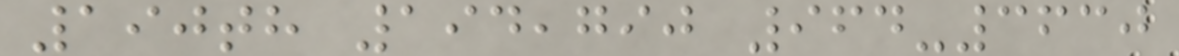190th 194,790 964-3630
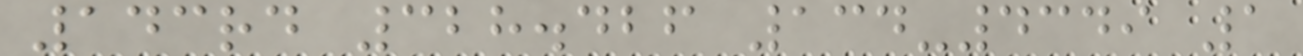143rd 328.426 134-4349 1
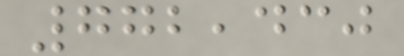772,430
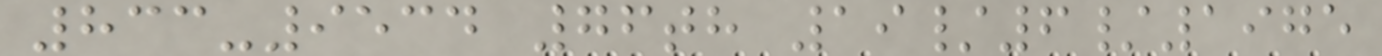833-9534 76th 19/6/1975
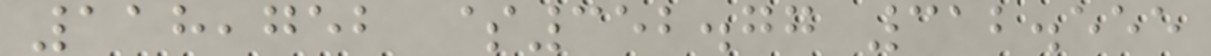118,752 $352.77 312.555
